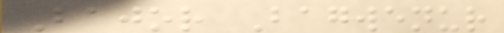Bajor Bagwenur
